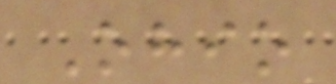Ohio
